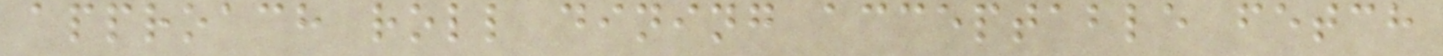approach roll dining acceptable fetch
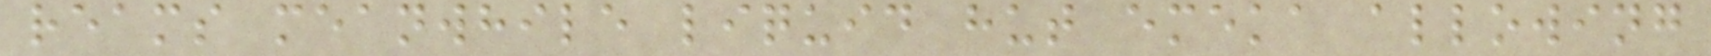reams meanwhile liquid hut emeka allowing
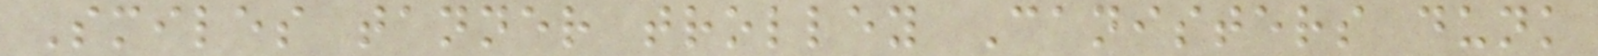Smiles tanner trolley Canisters dunk
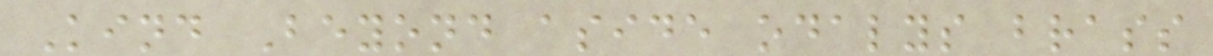Kind Beyond aside odalys brass
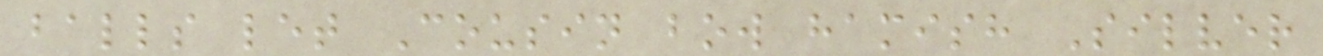balls let Cousin bow hamish Silver
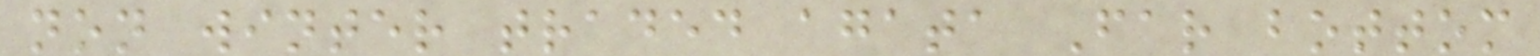non winter traded agata Far bottom
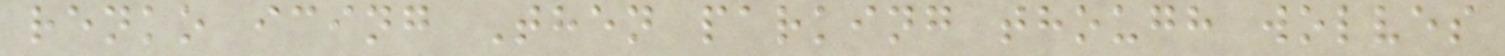renko icing Then parking though wolves
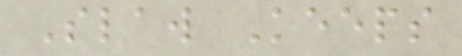Slaw Keeps
